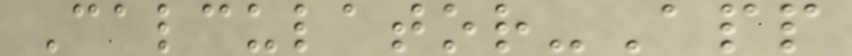Calculator-App
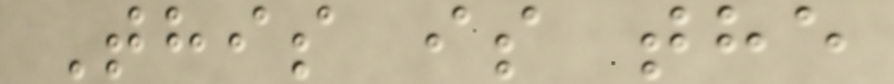This is the
